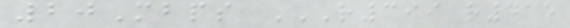20Mbps R399 R415
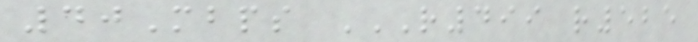40Mbps R499 R525
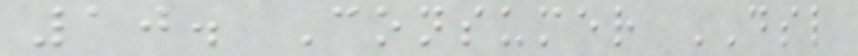10. Consumer DSL
